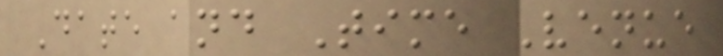Date and Time Venue
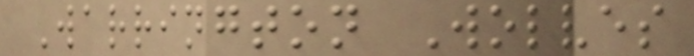Warrington Wolves
